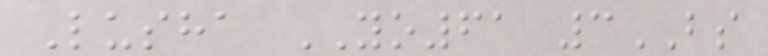Lusha YO61 3BS
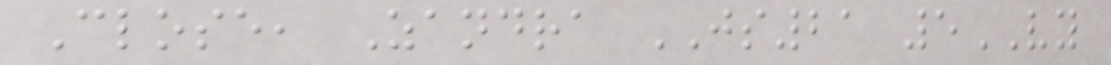Close, Zandra JS21 5VY
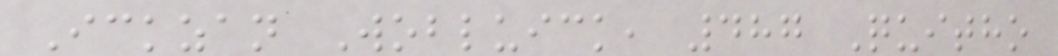Ickzan Wobluick, 487 Quitho
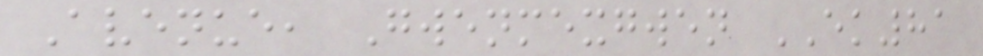Avenue, Gwenmexgwen EK81
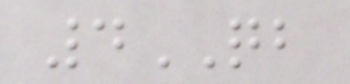4QB
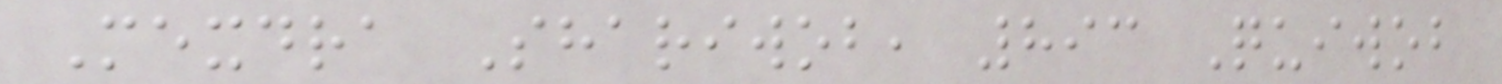Mexdra Shariwob, 893 Quiwob
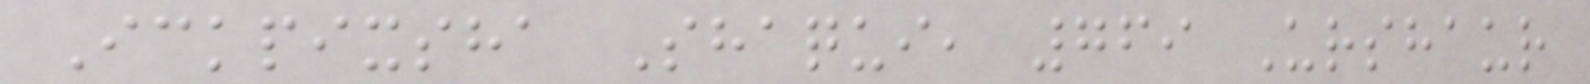Ickpixsha Shaqui, 769 Urshaur
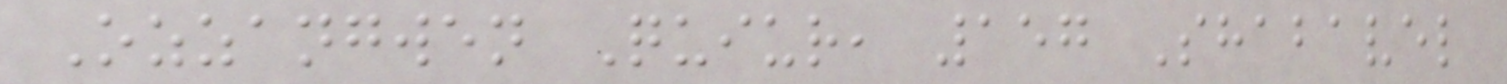Ozzangwen Quiur, 157 Shabavel
